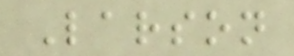Larson
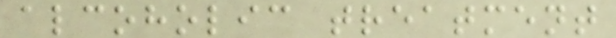alcoholic treatment
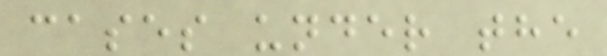cases under the
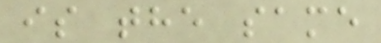is the same
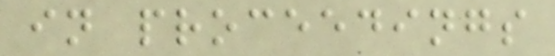in proceedings
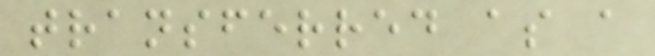transferred as a
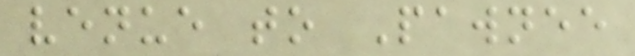venue to Pawnee
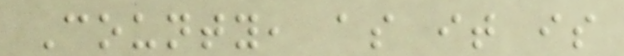County, as it is
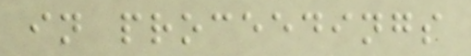in proceedings
